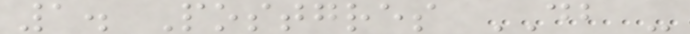1. Postgres DB -
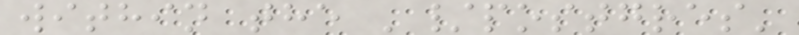within the '/postgres'
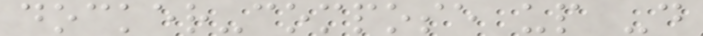docker-compose up -d
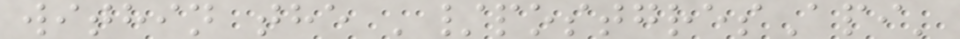within the '/postgresApi'
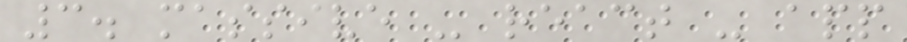3. massive - react - app
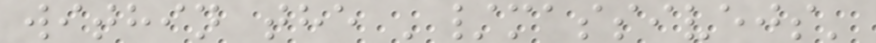within the '/massivejs'
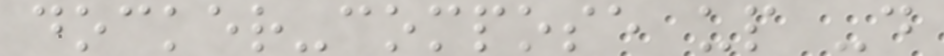docker-compose up -d
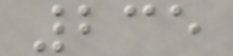235
